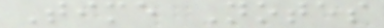Time Notes
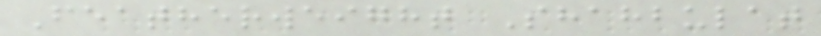Featherweight Shahbulat
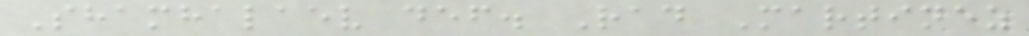Shamhalaev def. Rad Martinez
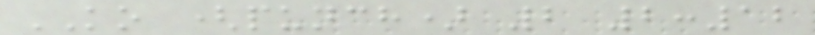KO (punch) 2 2:12
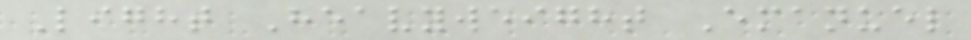Light Heavyweight Emanuel
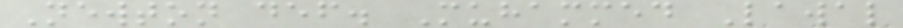Newton def. Muhammed Lawal
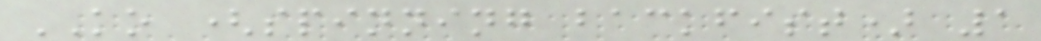KO (spinning backfist) 1
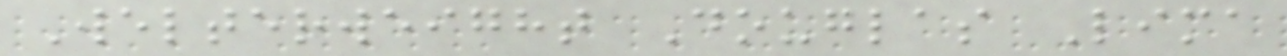Welterweight Douglas Lima
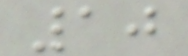10
